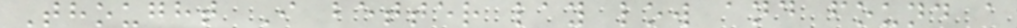Thought I better lay low and found a
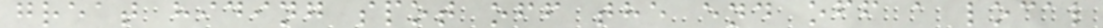great hiding spot off the end off a local
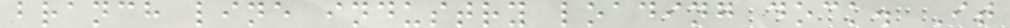branch line industry loading dock. It
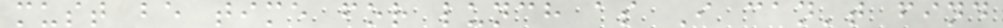must be time for lunch as I can't find
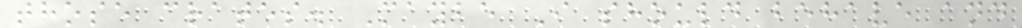those crates. Maybe I should behave and
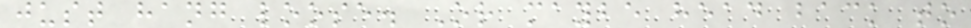just hang loose. Or maybe head back to
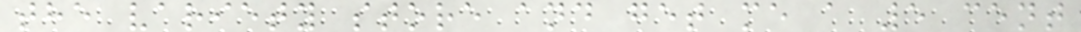the variety store and get me a 5 cent
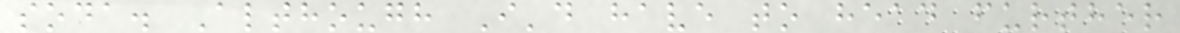soda. Although I'd have to head further
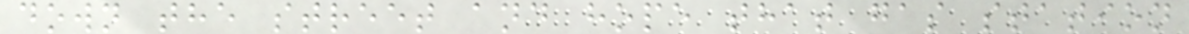down the street and hope that gas station
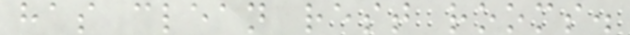has clean rest rooms.
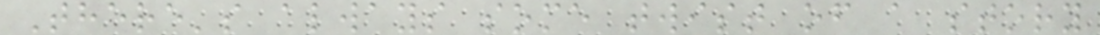There's always some twist of a story
